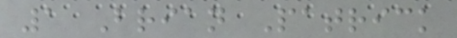1 Brian Patrick
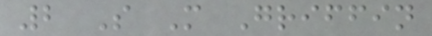2 S M Griffin
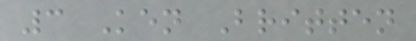3 Ken Britten
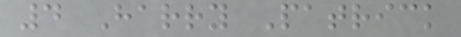4 Harry Patrick
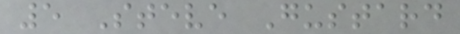5 Steve Gustard
